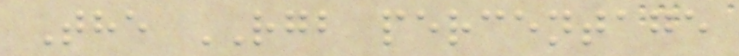The RGB percentage
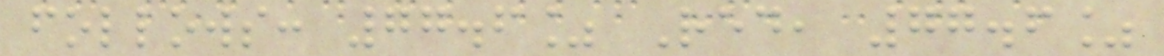follows: 77.6% Red, 77.6%
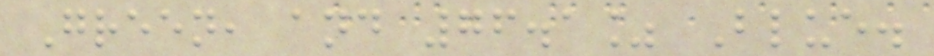Green, and 76.1% Blue.
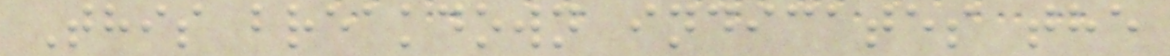This breakdown indicates the
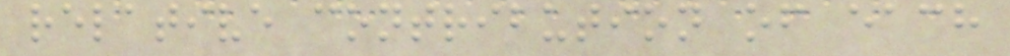relative contribution of each
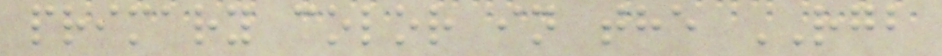primary color in the RGB
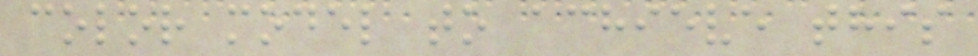color model to achieve this
